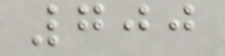700
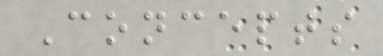Concepts
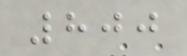800
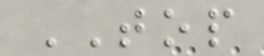TOP
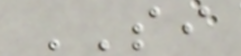SI
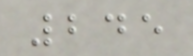245
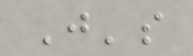J's
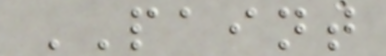PAINT
